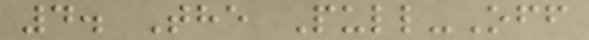4. The Pull-Off
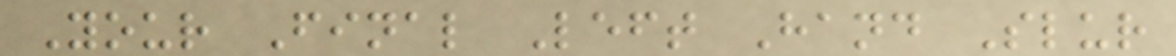Your Final Left Hand Slur
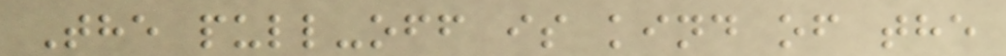The pull-off is kind of the
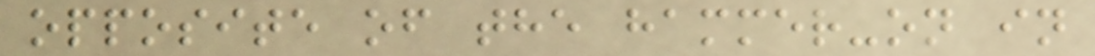opposite of the hammer-on in
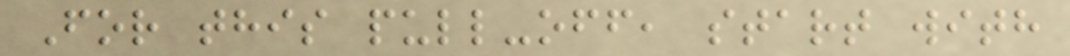For this pull-off, start with
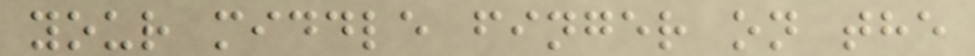your middle finger on the
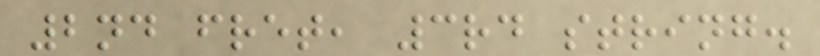2nd fret, 3rd string.
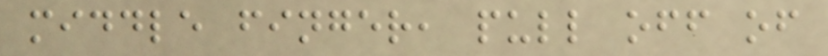middle finger, pull off of
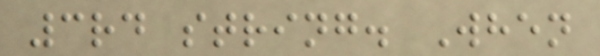3rd string. When
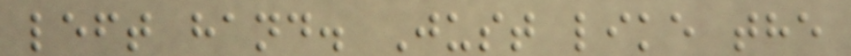left hand. Just like the
